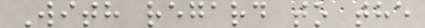With regard to the
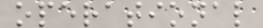operational
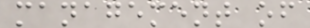management of
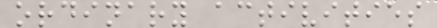ordinary activities
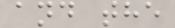and the
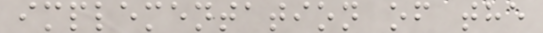implementation of the
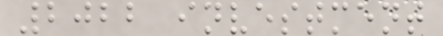2022 investment
